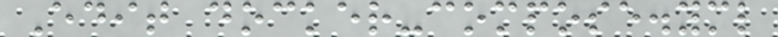Edit docker-compose.yml
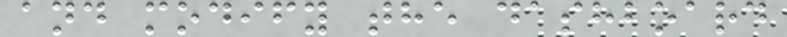and modify the dashboard
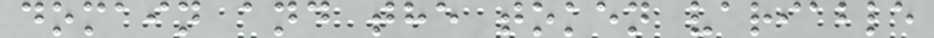domain and the token variable
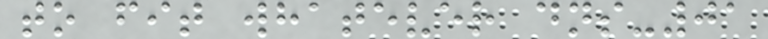to fit whatever dns-01
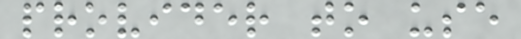provider to use
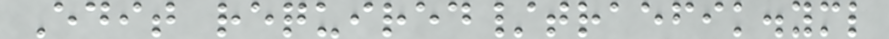Edit required/traefik.yml
